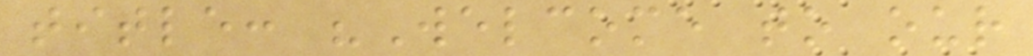title: "Welcome to our
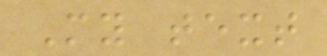My text
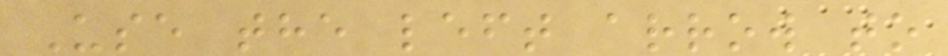Use the left arrow to
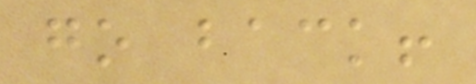go back!
